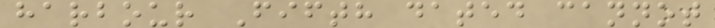harbour Fifth dated cannot
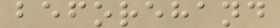beforehand
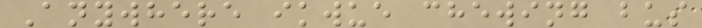Anywhere ikwue chewing bus
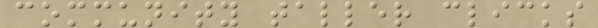community taller clicks
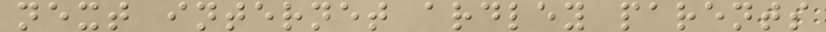next internet ardley parents
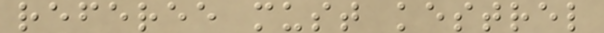referee must kestrel
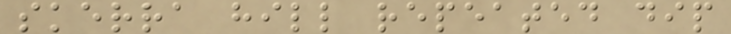skerra hill repeated dip
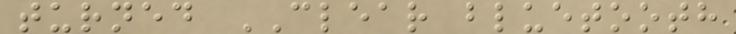turned CLEAR bluetooth
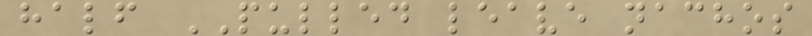half PULLED leave nachos
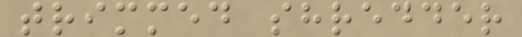trimmed shredder
